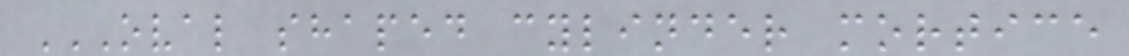OVAL SHAPED CYLINDER MORTICE
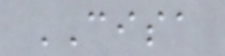CISA
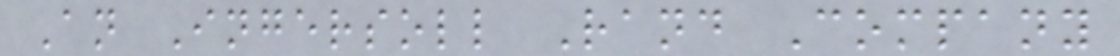An Ingersoll Rand Company
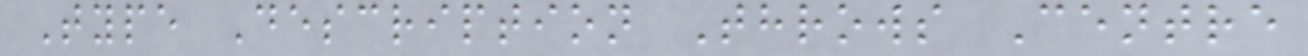Type Description Throws Centre
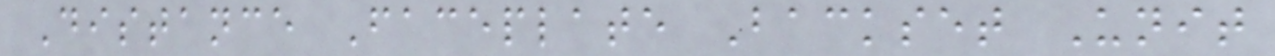Distance Faceplate Backset Unit
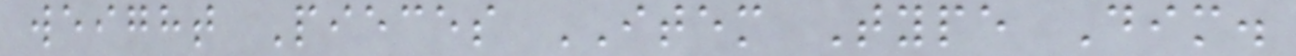weight Pieces ITEM Type Dim.
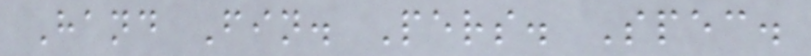Hand Fin. Pers. Spec.
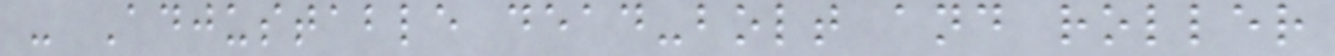- Adjustable dead-bolt and roller
